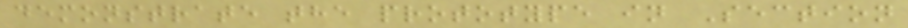demonstrate the prototype in Section
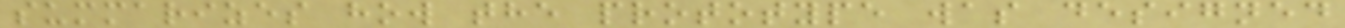summarizes how the prototype was designed
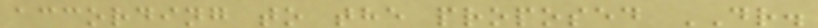according to the proposed DR.
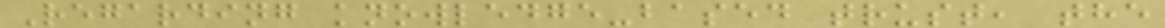Regarding knowledge-based trust, the
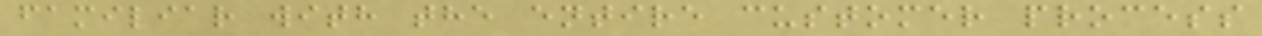familiar with the entire customer process
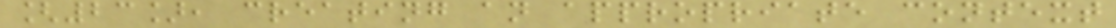[23], creating an appropriate context
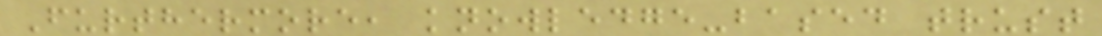Furthermore, knowledge-based trust
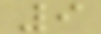9
